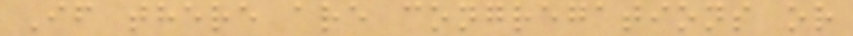If there are congregations or
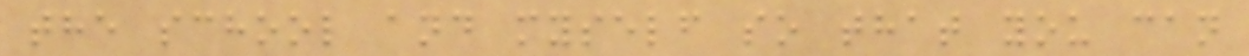the school and myself so that you can
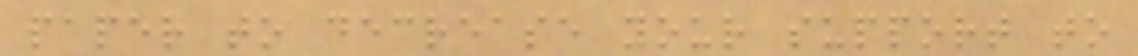paper to decrease your support to
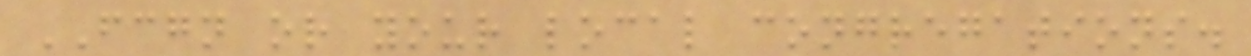FCGN or your local congregations.
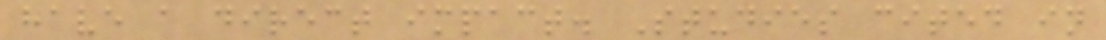have a direct impact. Studies cited in
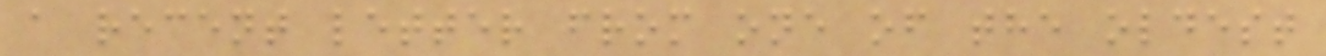a recent letter from one of the oldest
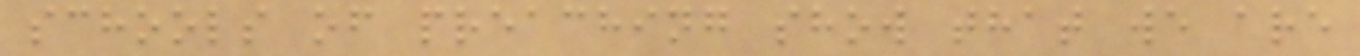schools of preaching show that we are
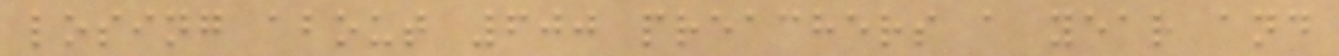losing about 600 preachers a year and
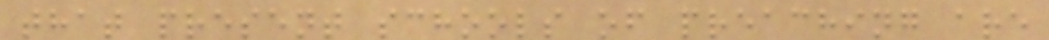that present schools of preaching are
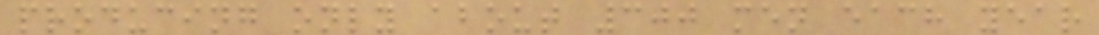producing only about 300 men each year
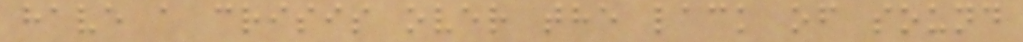have a crisis over the lack of sound
